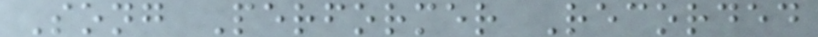Song Performer Recorded
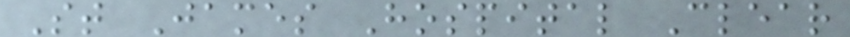St James Hospital Clear
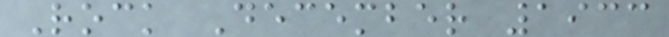Rock December 1933
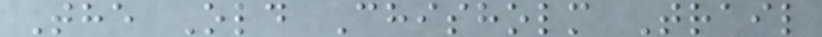The Old Chisholm Trail
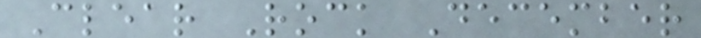Clear Rock December
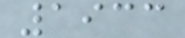1933
